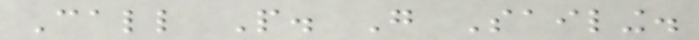Call People. Go Sailing.
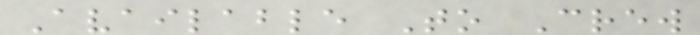Available To Crew
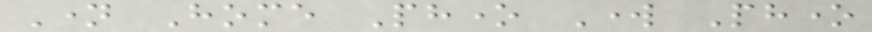Name Home Phone Work Phone
